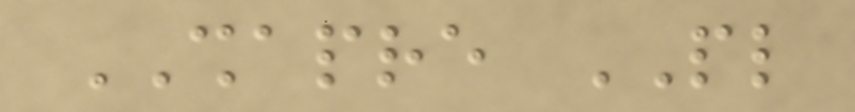SHAPRE PL
